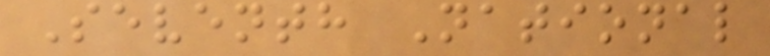Seventh National
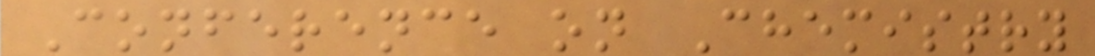Conference on Chemistry
